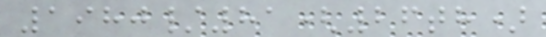1980/81(26th)
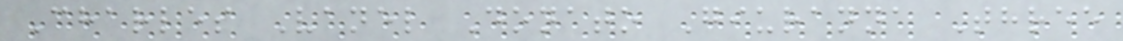Charles Vanel Donato Giuranna Three
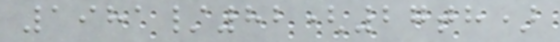1981/82(27th)
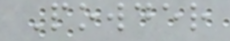Powder
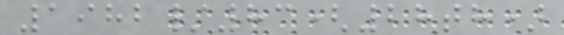1982/83(28th)
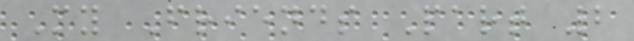My Friends Part 2
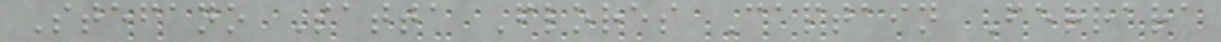Stefano Satta Flores Captain Ferrara
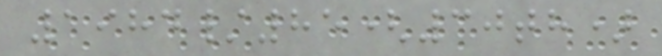1984/85(30th)
